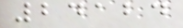24124
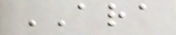ARA
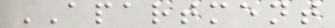APARTMENT
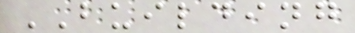BUILDING
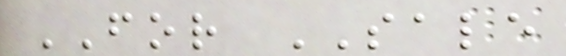FOR SALE
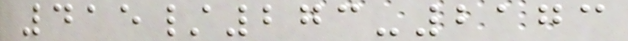415/273-2173
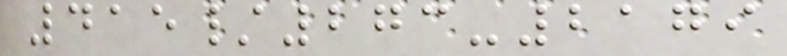415/273-2179
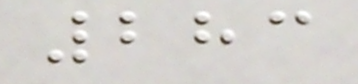283
